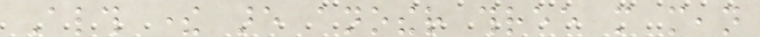Although there are another three more mean
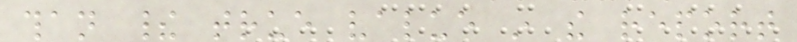than their true value in the report
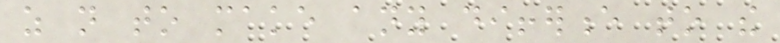as not to make any difference to the
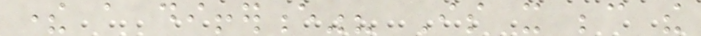there a difference"? Is it because the
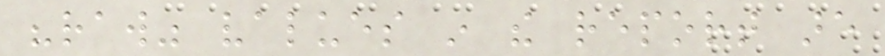"raw" values in the report are
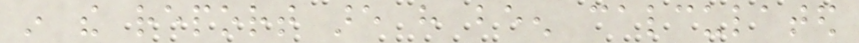in the report are have been calculated
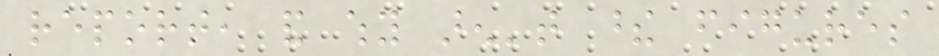report, and why aren't these figures
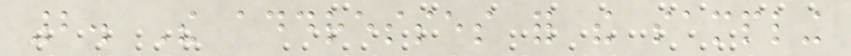2. The addresses for the sampling
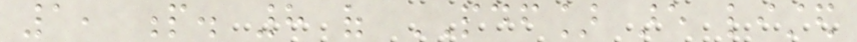1, p. 8 of PDF] are listed
